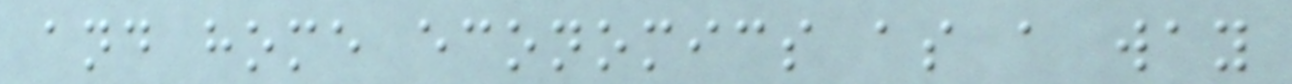and home economics as a way
